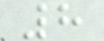8
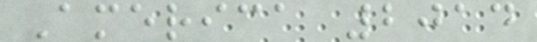America 2014
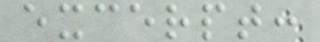excerpt:
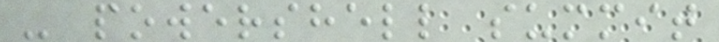- powershell summit
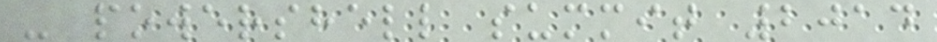- powershell summit 2014
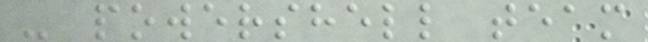- powershell team
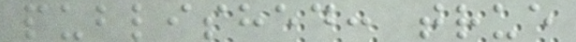published: true
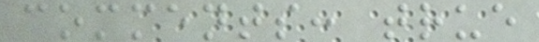comments: true
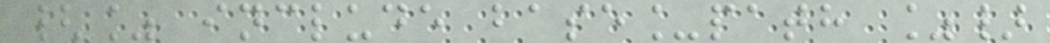{% include base_path %}
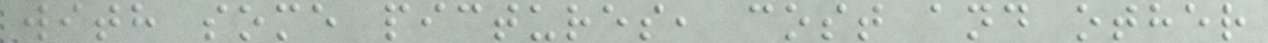with some pictures, cost and other
